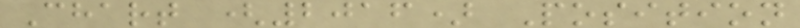Chart (2016) Position
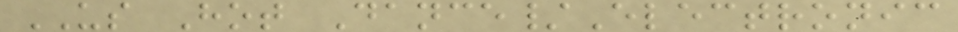US Hot Dance/Electronic
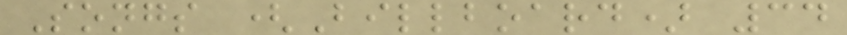Songs (Billboard) 34
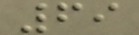69
